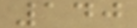140
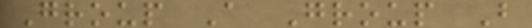Group A Group B
